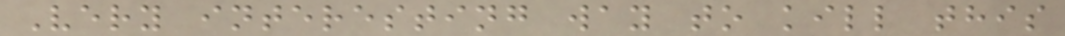Very interesting way to kill this
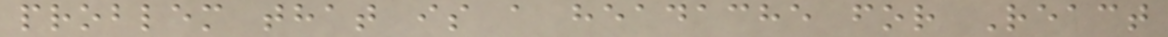problem that is a headache for React
